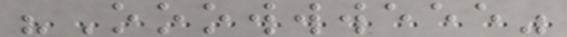"Ooowwweee"
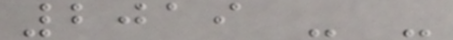2019 - -
